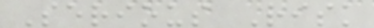Serious Risk
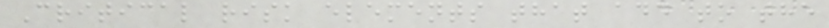Critical risk elements that add to the
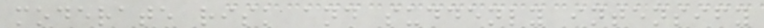moderate risk and suddenly intensify
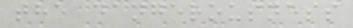the dangerousness
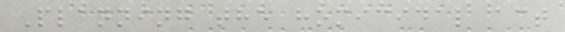Planning the homicidal act
